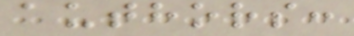authors:
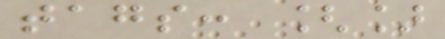tags: []
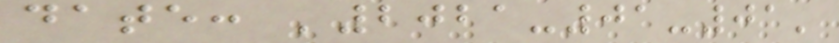date: '2021-01-01'
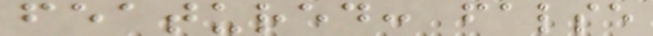featured: false
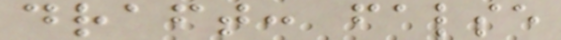draft: false
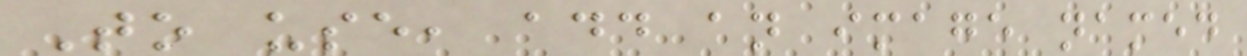To use, add an image named
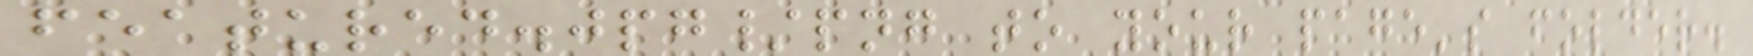featured.jpg/png to your page's folder.
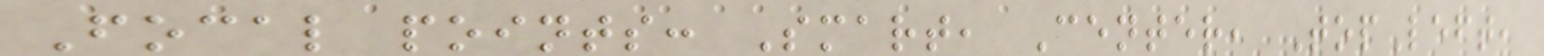Focal points: Smart, Center, TopLeft,
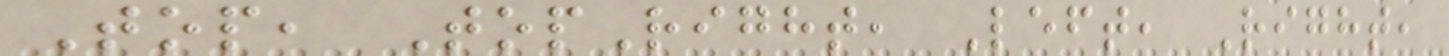Top, TopRight, Left, Right,
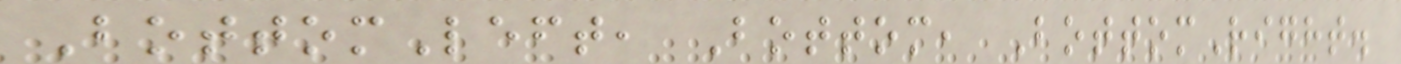BottomLeft, Bottom, BottomRight.
